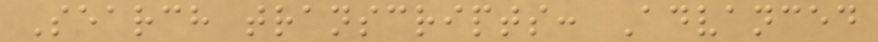Search transcripts: Advanced
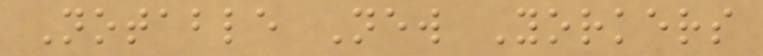Notable New Yorkers
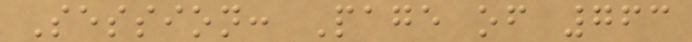Session: Page of 763
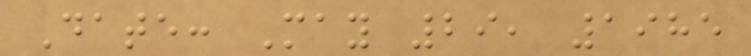Date: May 29, 1985
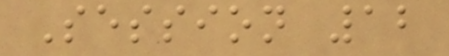Session 12
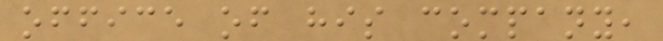office of his company,
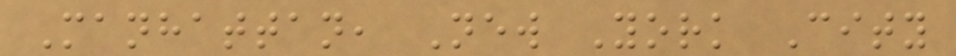Manhattan, New York City
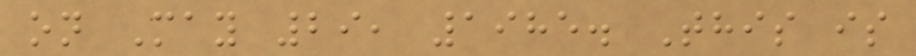on May 29, 1985. This is
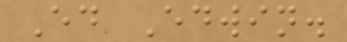Ed Edwin.
